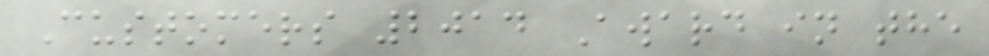Customers 2014 Award in the
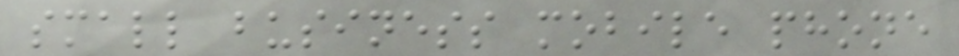small business mobile phone
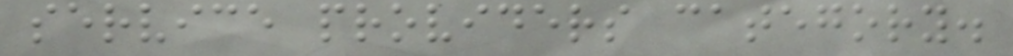service providers category.
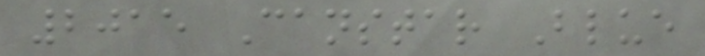2015 Canstar Blue
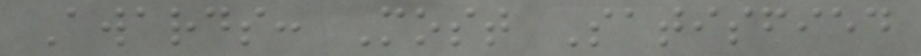Awards: Most Satisfied
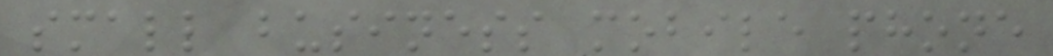small business mobile phone
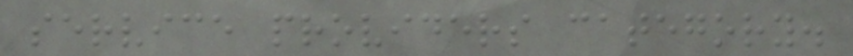service providers category.
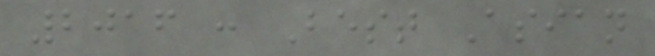2016 : Best Asian
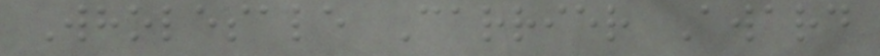Wholesale Carrier Award
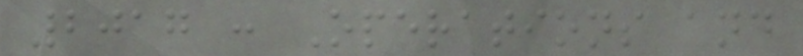2017 : Operations and
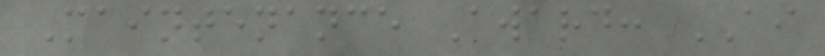Maintenance Award: AI
